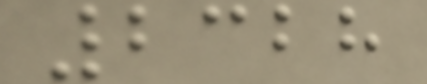2328
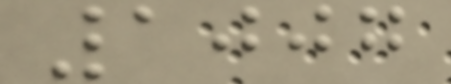1007
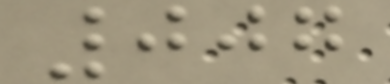007
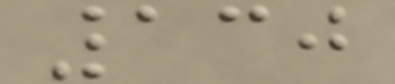130
